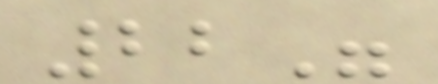22"
